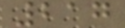217
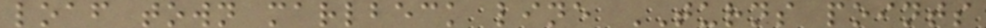loaf town marlbeck line TURNS points
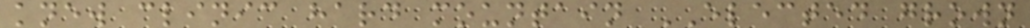knew clinic hard mountain ELECTED grown
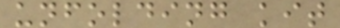unfolding kit
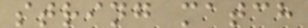string match
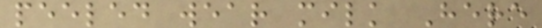peeled wear milk Here
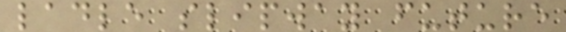ladle slipway future
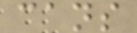cans
